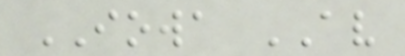IOWA AV
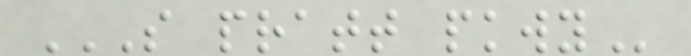S PRATT PKWY
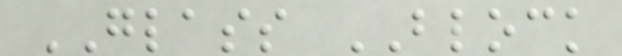GLASS BLOCK
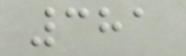381
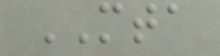MTA
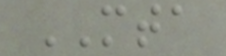MTA
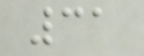31
